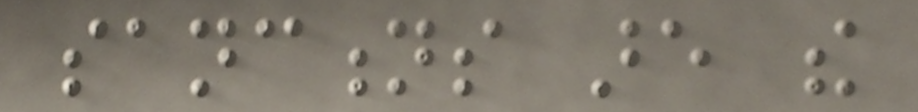sanctions are the
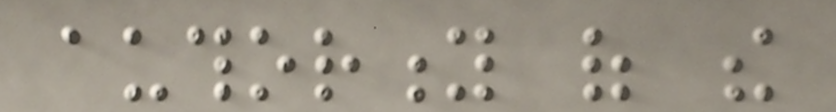authority of the
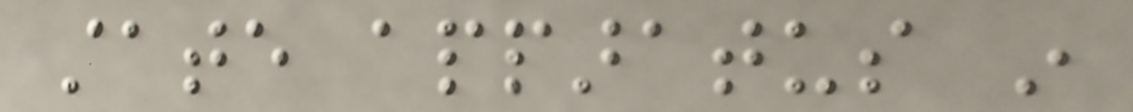state apparatus in
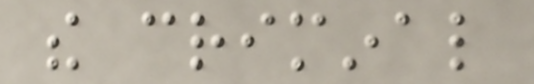the criminal
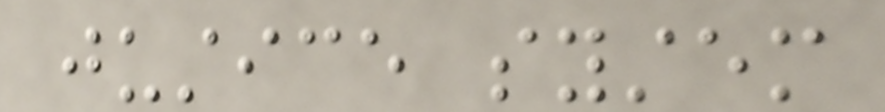justice system
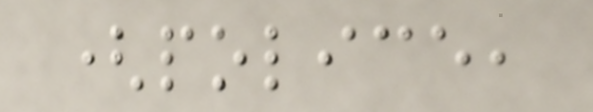(police,
